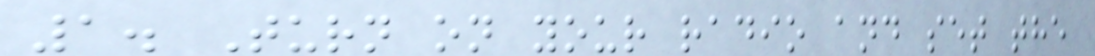1. Turn on your radio and set the
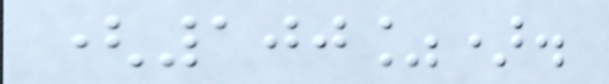(100%).
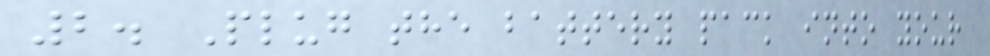2. Plug the battery pack into your
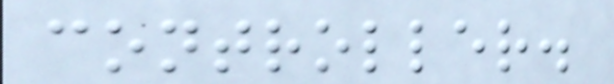controller.
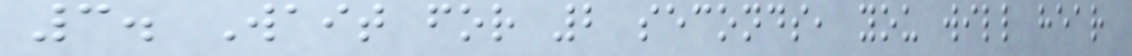3. Wait for 2 seconds, you will hear
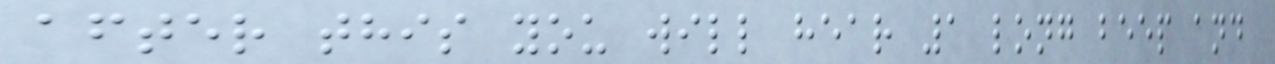after this you will hear 1 long beep and
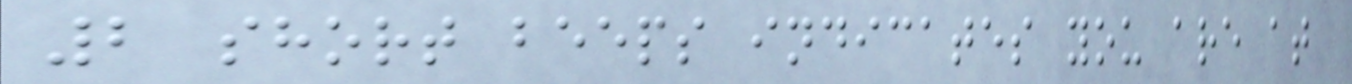2 short beeps indicates you are at
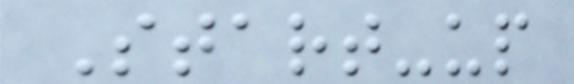Start-up
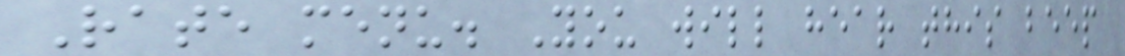Rate menu. You will hear this beep
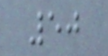50
